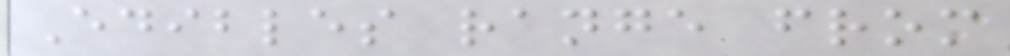Edibles range from
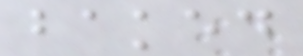baked
